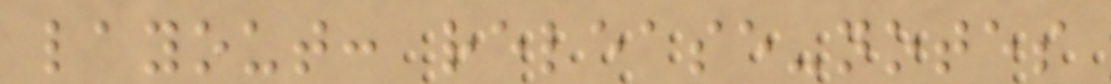layout: release-notes
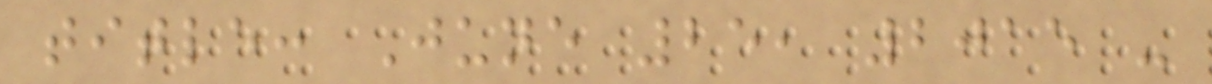title: June 25, 2015 -
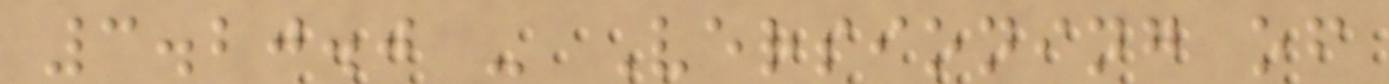3.20.0 - Versioning of
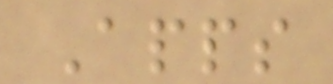Apps
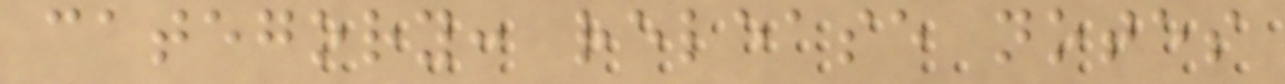category: release notes
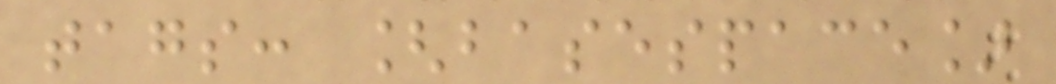tags: [basespace]
